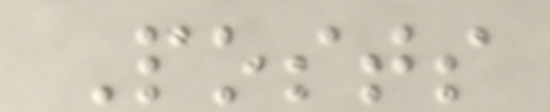Posts
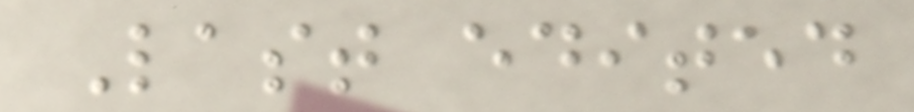Last edited
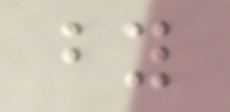by
